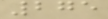275
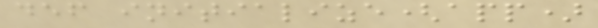def initialize(app)
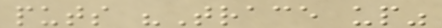puts "Trace up"
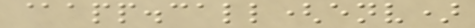@app.call(env)
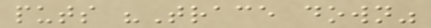puts "Trace down"
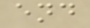end
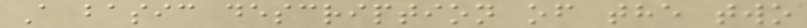A basic description of the two
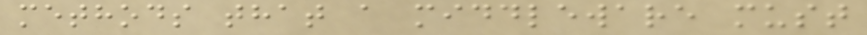methods that a middleware must
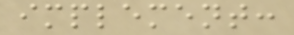implement:
